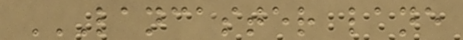LANCASTER LANE
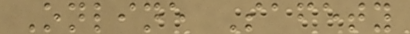Online Safety
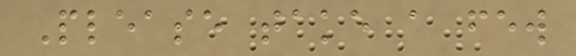Please take a few
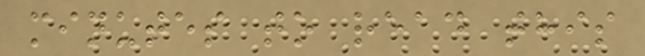minutes to read this
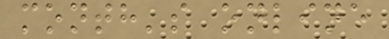month's online
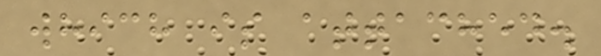which is attached.
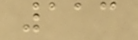113
